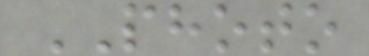PHOTO
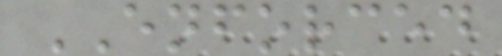ENFORCED
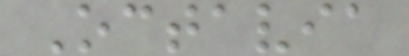Octavia
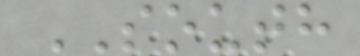SOUTH
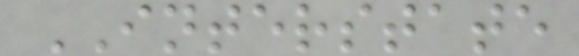INTERSTATE
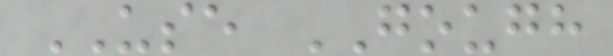USE GOUGH
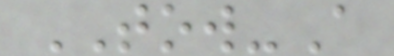TOW-A
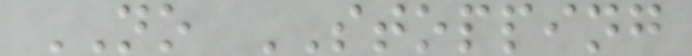NO STOPPING
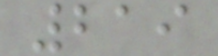219
